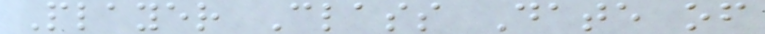Player Class Date of
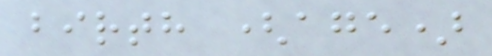birth (age)
